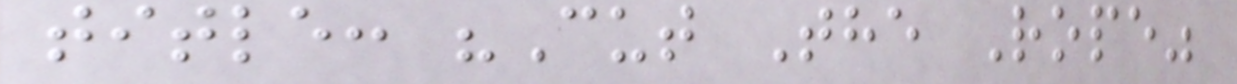title: "Cut The Rope"
